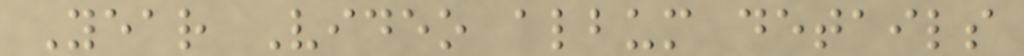Year Video album details
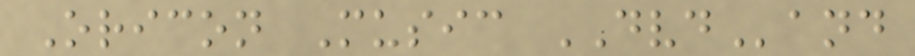Oricon Music DVDand
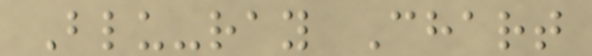Blu-ray Chart
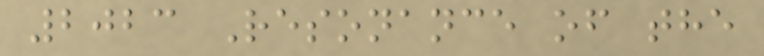2023 Resonance of the
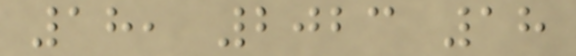18, 2023 18
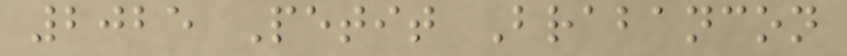2025 Petit Brabancon
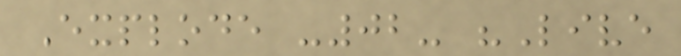Explode -02- "Live
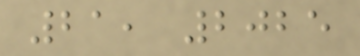21, 2025
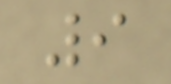9
